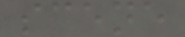scene
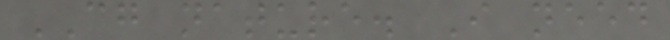CG nature. I need
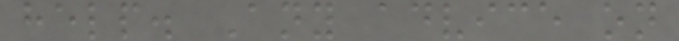help. Any advice on
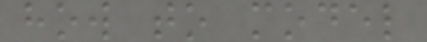how to model
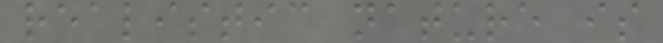realistic nature is
